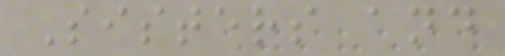Sisters and
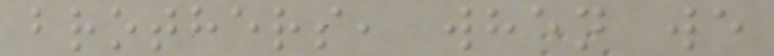brothers, when we
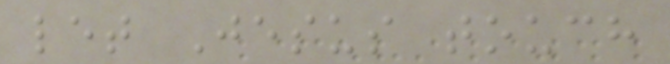let Jesus touch
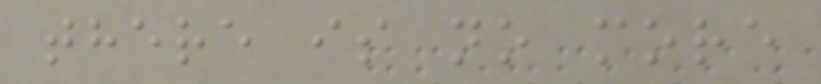there is no more
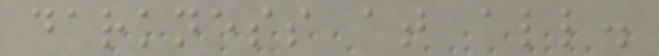darkness at all.
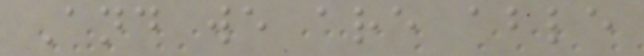And we are able
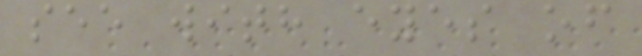see with eyes of
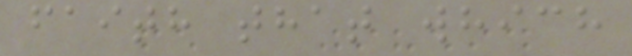faith that which
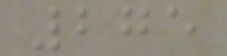275
